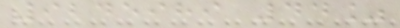9245989 44%
